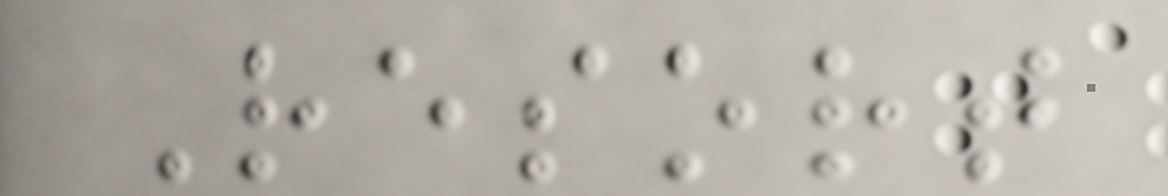Resort
